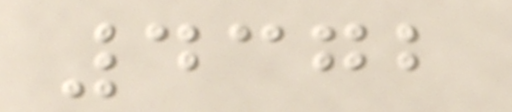4372
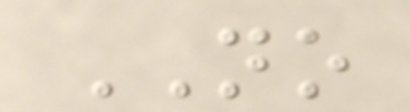NO
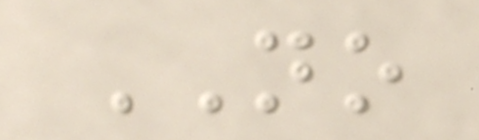NO
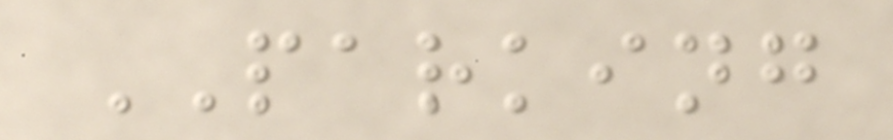PARKING
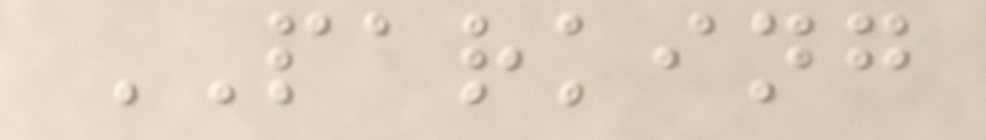PARKING
